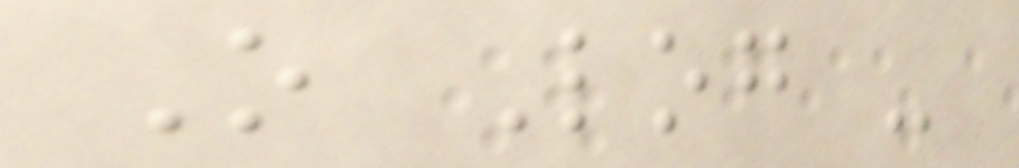O Log -
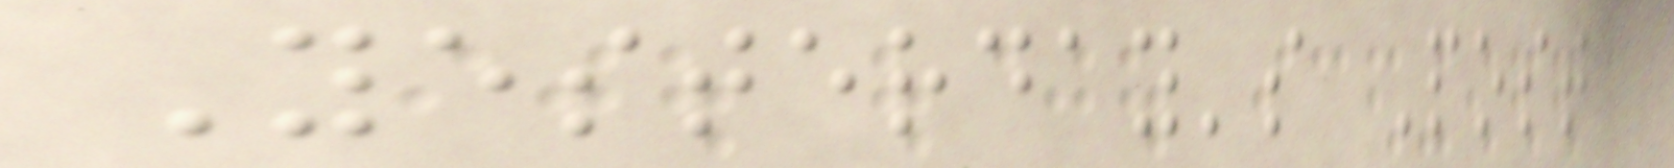Yesterday's Post
